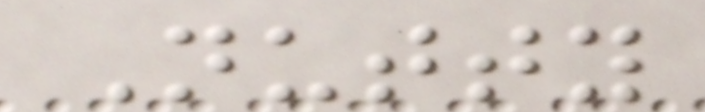Nutty
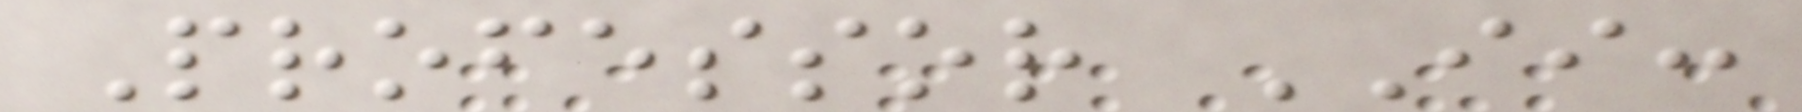Professor II:
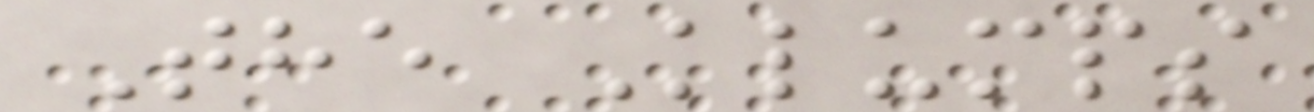The Klumps
